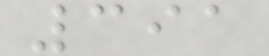391
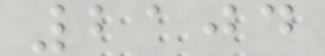2104
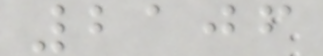2106
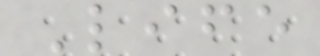Life
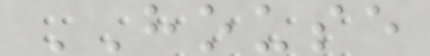HOUSE
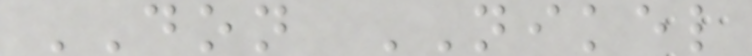DON NIKEL
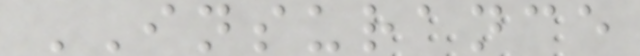INSURANCE
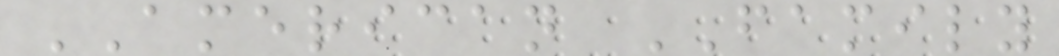AMERICAN FAMILY
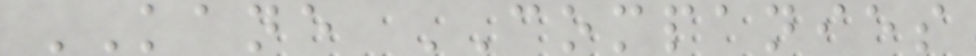KANE COMPANIES
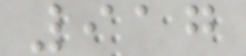917
